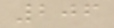206
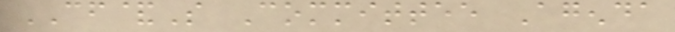CF&S Committee Agenda
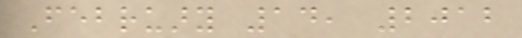February 14, 2012
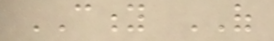CITY OF
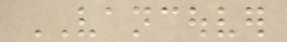VANCOUVER
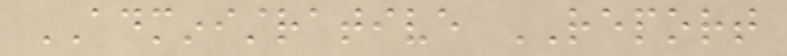ADMINISTRATIVE REPORT
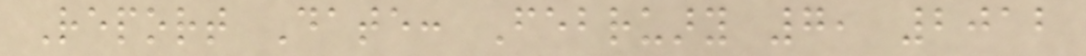Report Date: February 7, 2012
